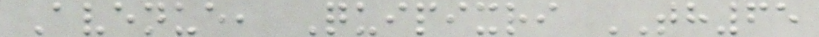Avenue, Quipixri TH65
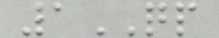1QP
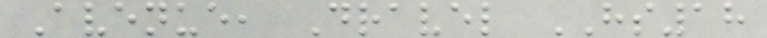Avenue, Dravel HS18
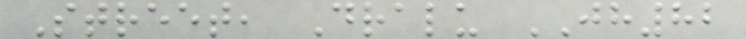Street, Dralu JH82
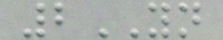2YN
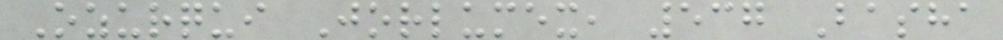Ozurqui Jorlumex, 537 Basha
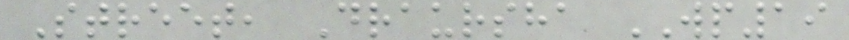Street, Draursha WP19
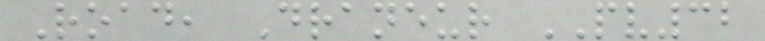Road, Draneur PV32
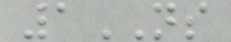1NS
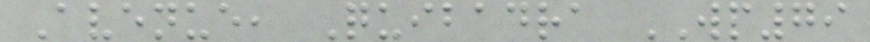Avenue, Quibadra WP79
